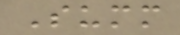Summ
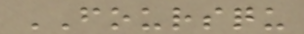FOURSQU
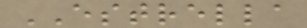ESTRELLA
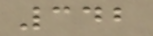342
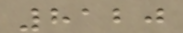8120
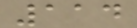114
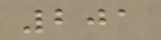201
